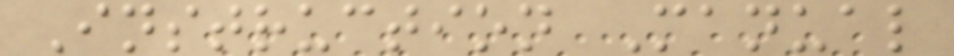Instruction Manual
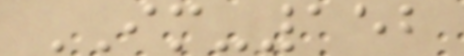IM-152
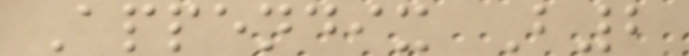Appendix B2
